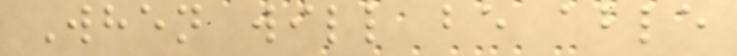When will be able
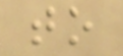to
